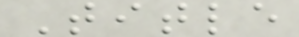Title
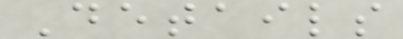Details
